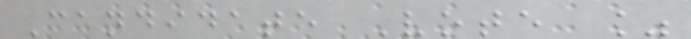Candidate Vote %
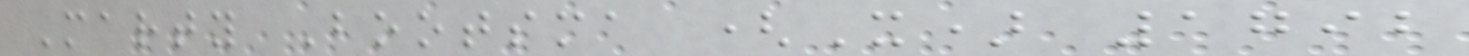Marty Bootsma (X) 1792
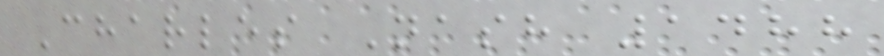Charles Nash 1488
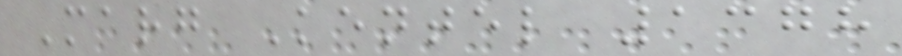Marg Kentel 1378
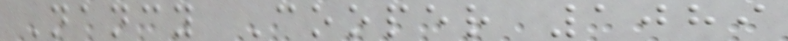Nancy Cooper 1089
